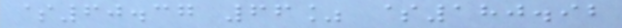$60.37 66% $180.92
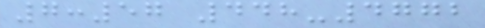7:57 448-4772
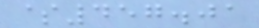$457.01
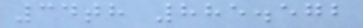34th 885.572
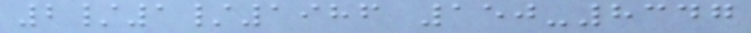2/1/1986 150-8347
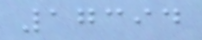17394
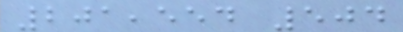201,554 504
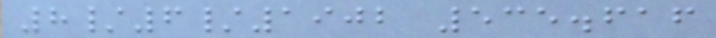8/6/1902 535.616
